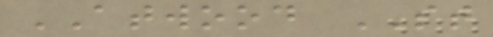ATWOOD ST
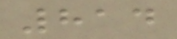814
